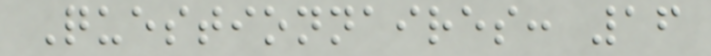Questionnaires: 16
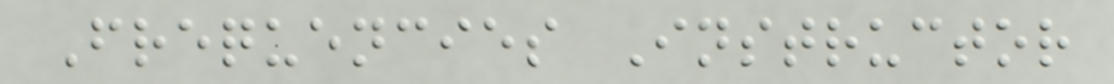Frequencies Instructor
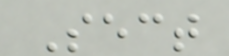Sect
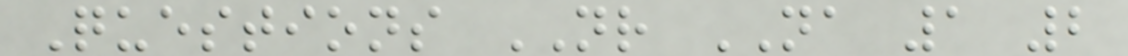Questions NR NA 1 2
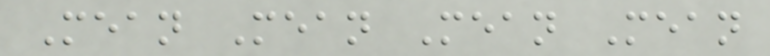Mean Mean Mean Mean
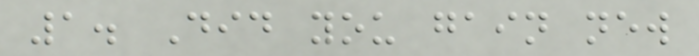1. Did you gain new
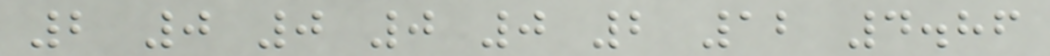2 0 0 0 0 2 12 4.86
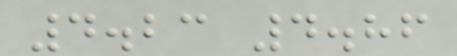4.23 4.86
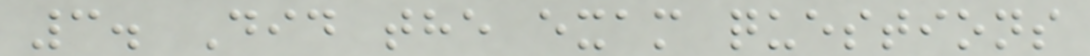3. Did the exam questions
